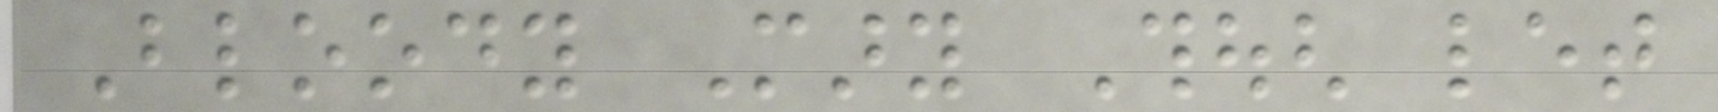Bloody Mary Though let
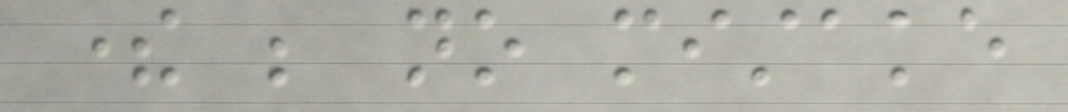there be no mistake
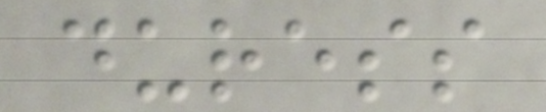duress
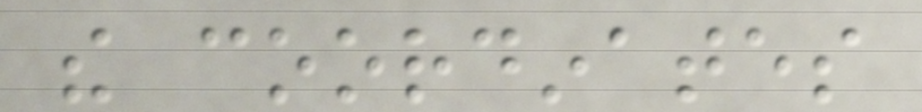the coordinates
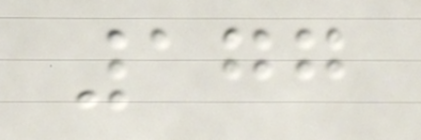177
